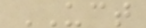UCT
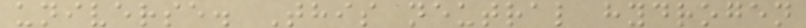universe. This neutral hydrogen
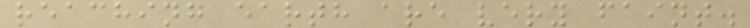reaching earth are very faint.
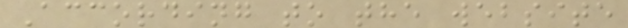According to the website
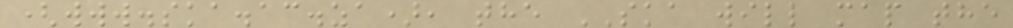(www.ska.ac.za), the SKA will map the
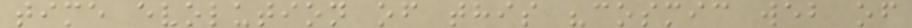time evolution of this "cosmic web of
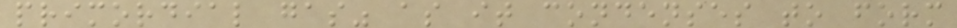primordial gas" as it condenses to form
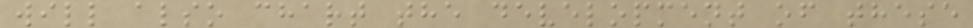will also chart the development of these
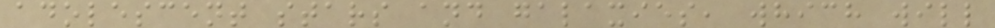adolescent stars and galaxies, which will
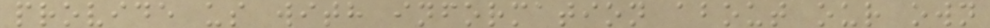provide us with information about our own
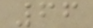66
